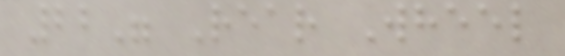22" Rear Wheel
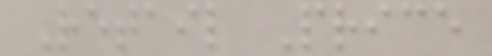Retail Price
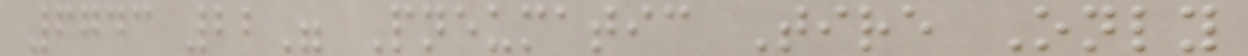6743 22" Pneumatic Tire Only
